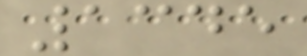1345
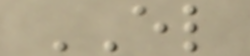EL
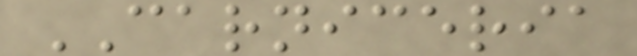CARNICERIA
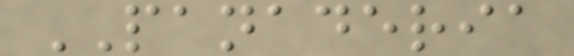PANADERIA
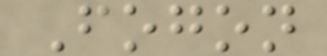Fogon
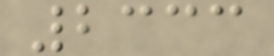2333
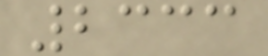2333
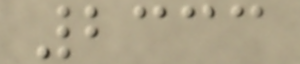2333
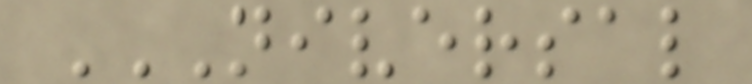NIVERSAL
